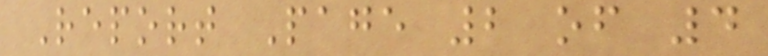Report Page 2 of 4
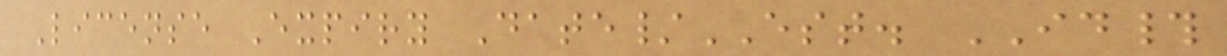License Expiry Date/EST. ID#
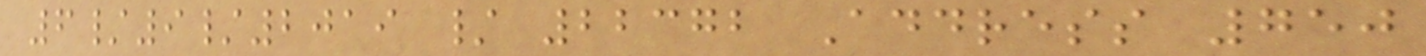6/9/2019 / 22372 Address 750
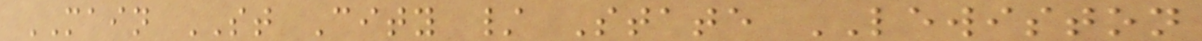MAIN ST City / State LEWISTON
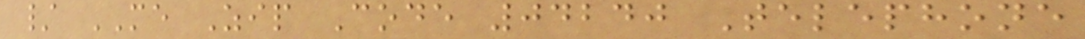/ ME Zip Code 04240 Telephone
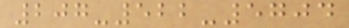207-522-5704
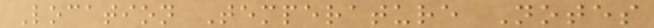Location Temperature Notes
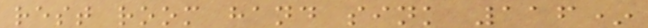rest room hand sink 116*
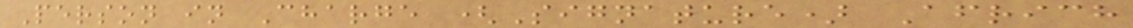Person in Charge (Signature) Africh
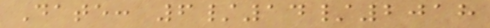Date: 6/14/2018
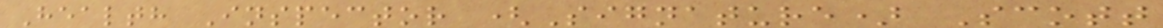Health Inspector (Signature) Scott
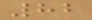82
